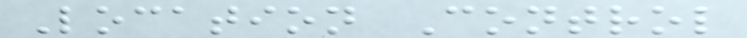Location Control
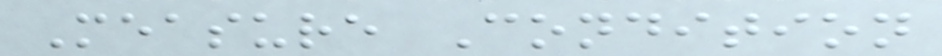Measure Condition
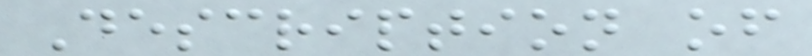Description of
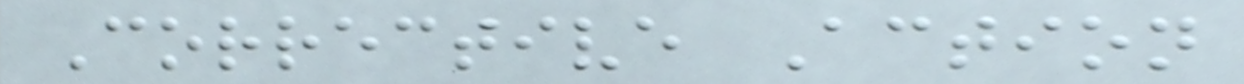Corrective Action
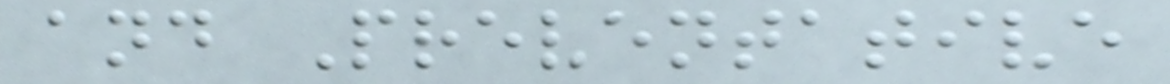and Preventative
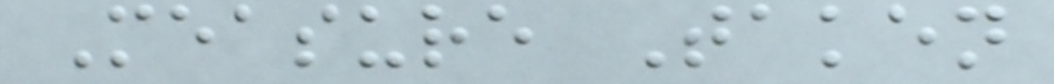Measure Taken
